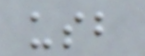usb
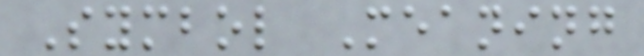Symbol Meaning
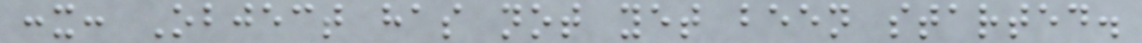:x: Object has not yet been started.
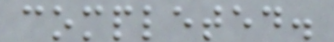completed.
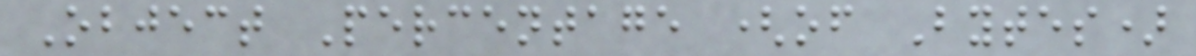Object Percentage (of Bytes)
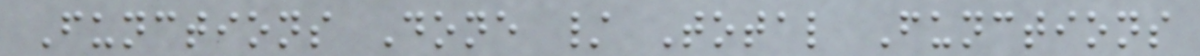Functions Done / Total Functions
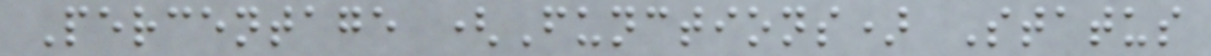Percentage (Functions) Status
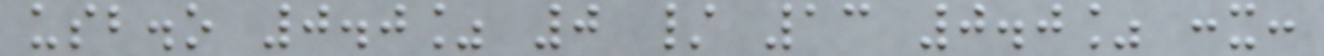usb.o 0.0% 0 / 13 0.0% :x:
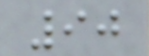90
